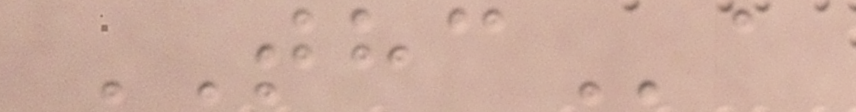THCa
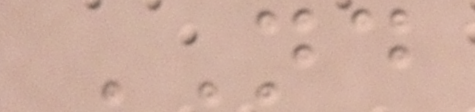ND
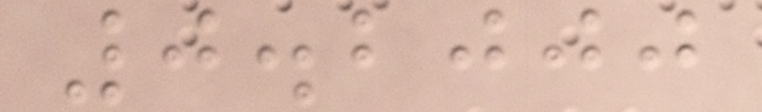0.2000
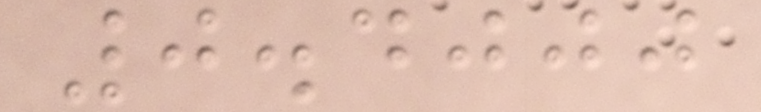0.4000
